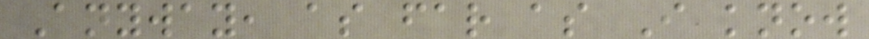Anyway, as far as I know
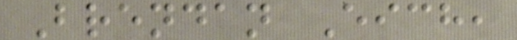Brendan Eich,
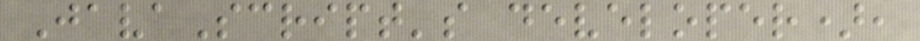JavaScript's developer),
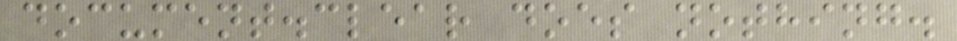document.clear does nothing.
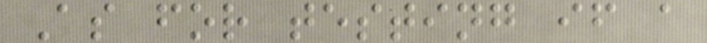As for testing if a
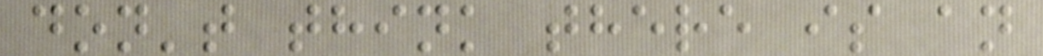don't think there is an
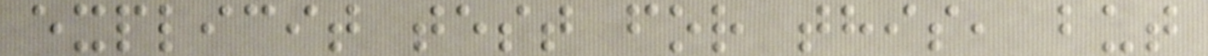explicit test for this, but
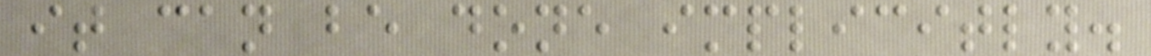it can be done implicitly.
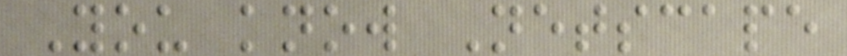You know Netscape
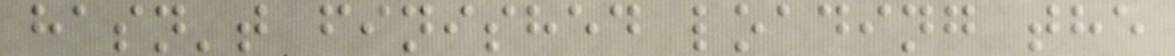hasn't finished loading the
